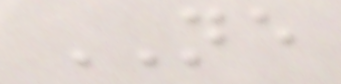NE
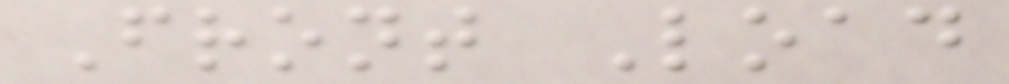Front Load
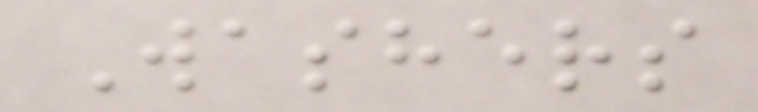Washers
